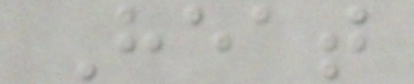Heat
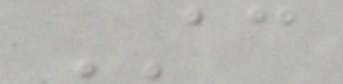AC
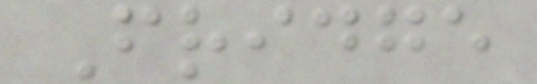Fridge
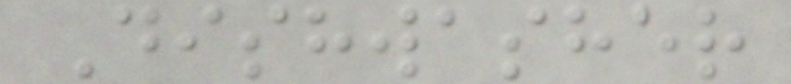Dishwasher
